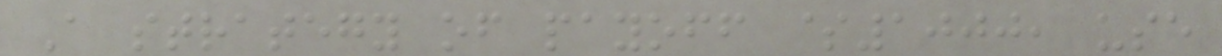A strategy of payoff $1000, use
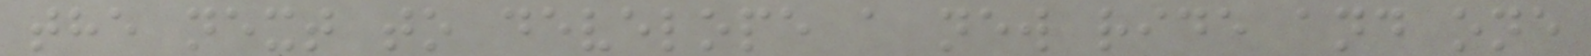the next to develope a new ride and one
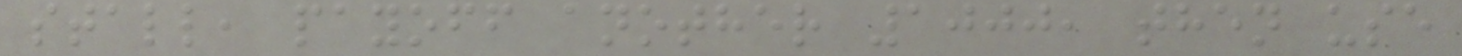stall, payoff another 1000, then use
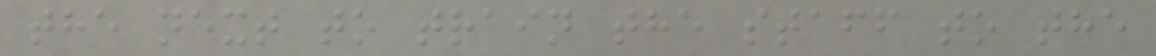the next to train the staff to the
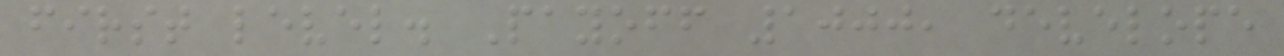first level. Payoff 1000, develope
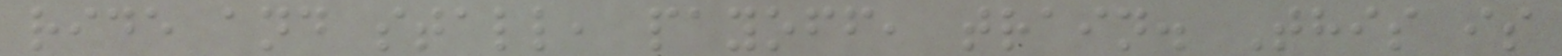ride and stall, payoff, train. This is
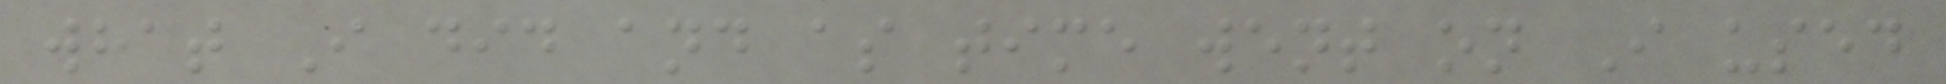what I did and as time went on I used
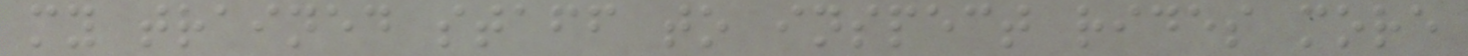my trained staff to inspect rides more
